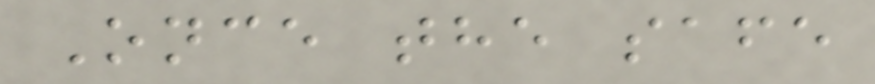Once the safe
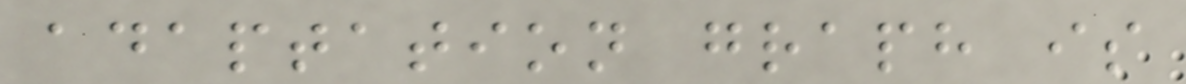adaptation graph is
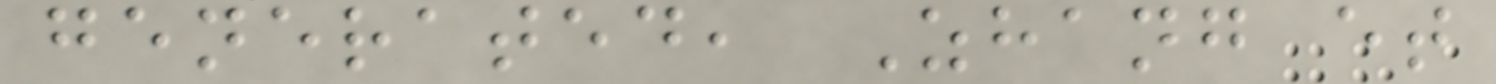generated, Zhang et
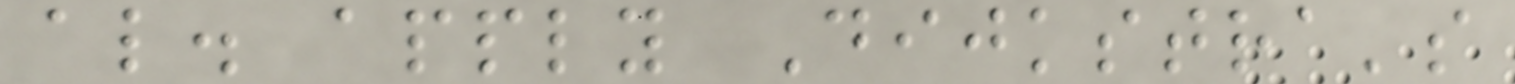al. apply Dijkstra's
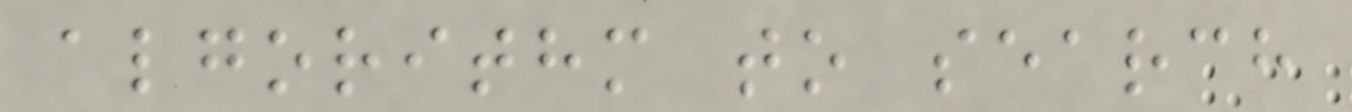algorithm to search
